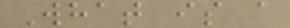What is a
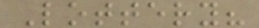Lottery?
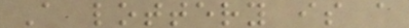A lottery is a
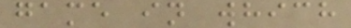game in which
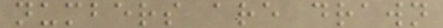numbers are drawn
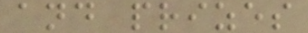and prizes
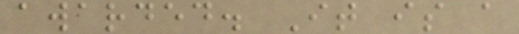awarded. It is a
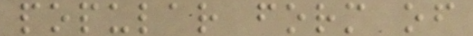popular form of
